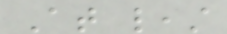At least
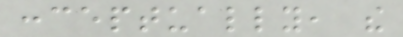conceptually, the
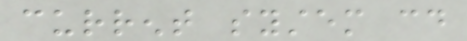current system could
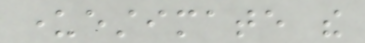underestimate the
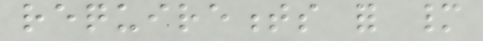requirements for many
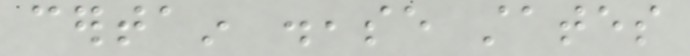certain disease states
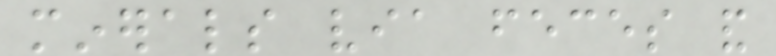minerals via feces and
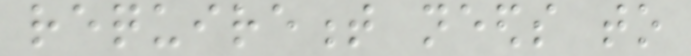requirement needs to
